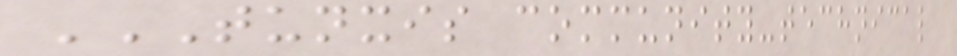TUNXIS COMMUNITY-TECHNICAL
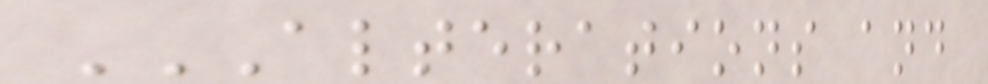ALTERATIONS AND
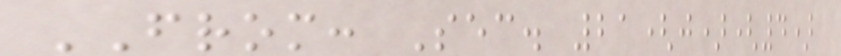FROM: Sec. 21(j)(4)
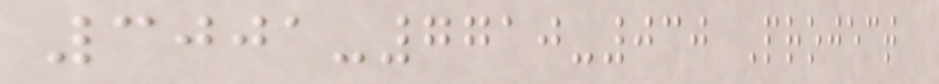3001-7710-030 Project
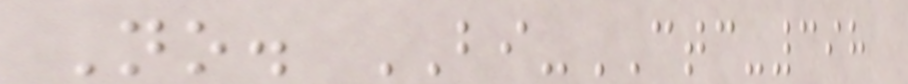No. BI-CTC-398
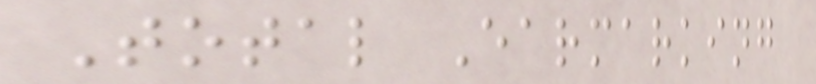Total Earmarking
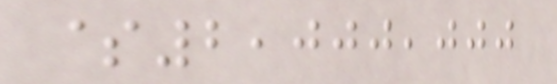$2,000,000
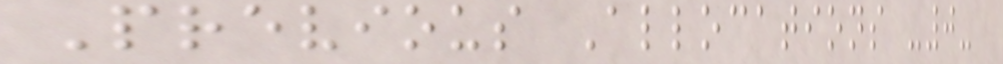Previous Allocations -0-
